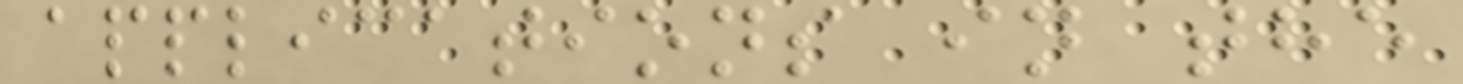applications in the
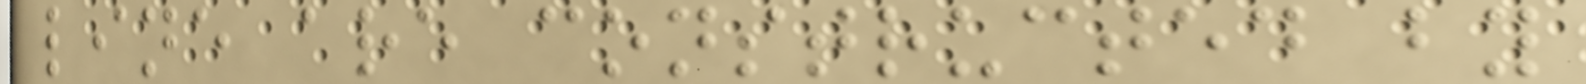line are constructed by
